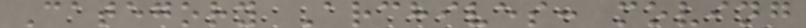Category Archives: moving
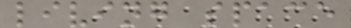living space
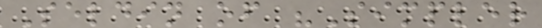Seldin of "Simpler
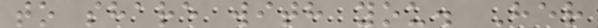to share with you. Her
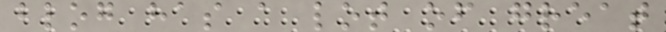blog has a lot of great
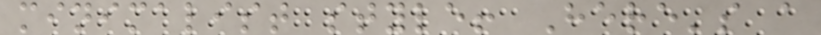minimalist style! Here's a
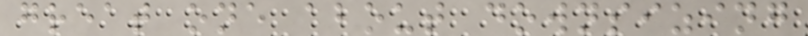great one about downsizing
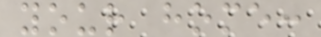your home:
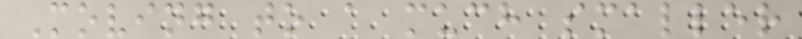Moving to a much smaller
